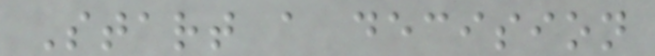Start a decision
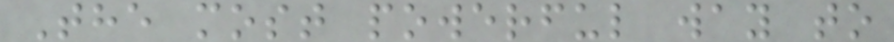The most powerful way to
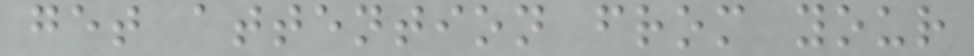get attention from your
